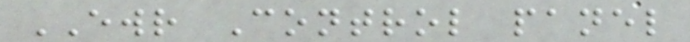EWR Control panel
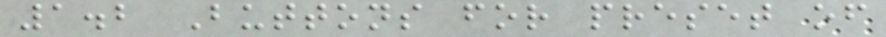1.2 Buttons for preset of
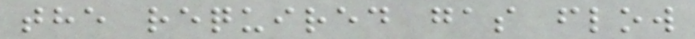the required gas flow
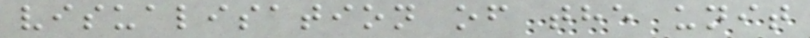visualisation of the unit
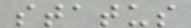status
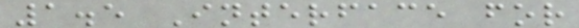1.5 Interface for
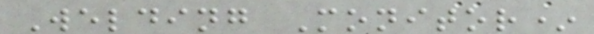Welding Monitor*
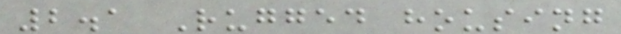2.1 Rugged housing
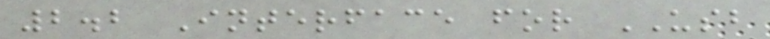2.2 Interface for USB
